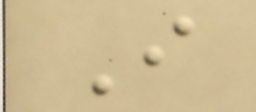I
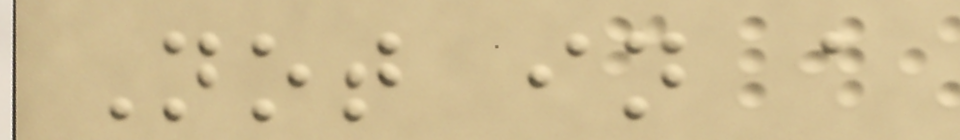Not in a
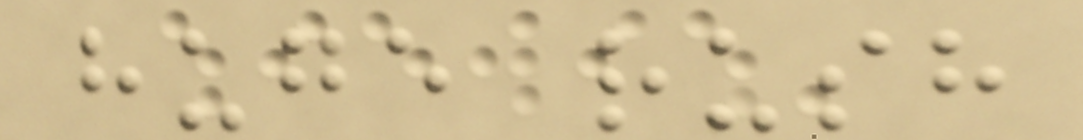huge rush
